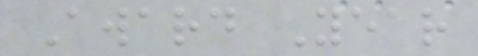Award Year
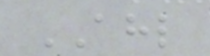AHL
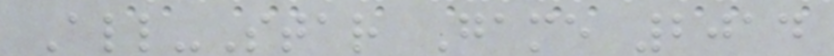All-Star Game 2014
